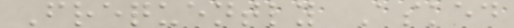Frequently Asked
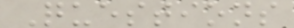Questions
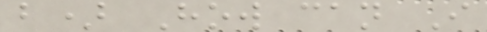b) How can I
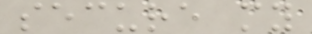secure my
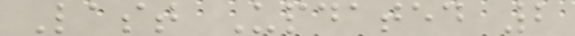Last Updated 2
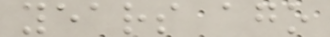years ago
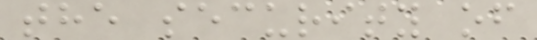the security of
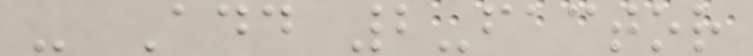- Add 2-factor
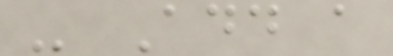- Add a
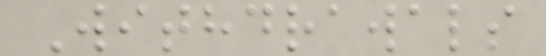Withdrawals
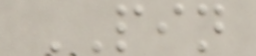PIN
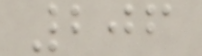206
